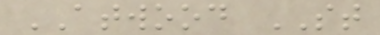ATWOOD ST
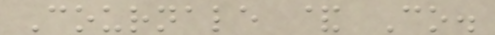Cournale & Co.
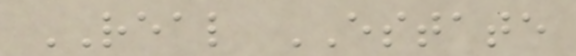REAL ESTATE
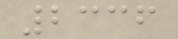2336
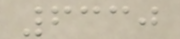6330
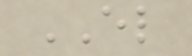EL
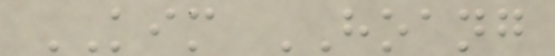KIM HOANG
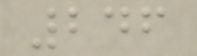246
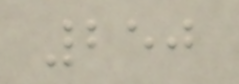250
